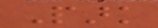Park
